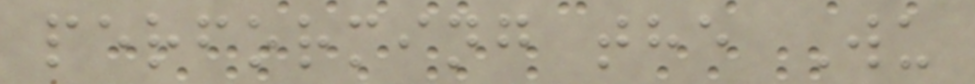performing the Wu
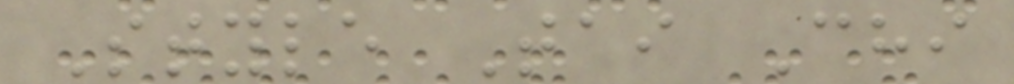Style Tai Chi
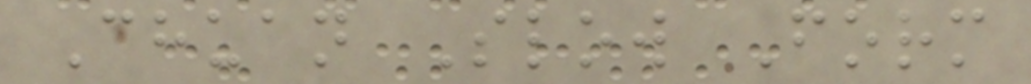Chuan Slow Form
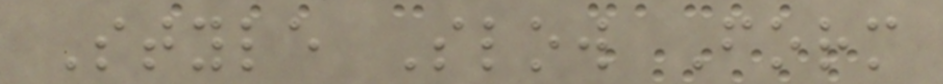Style Slow Form
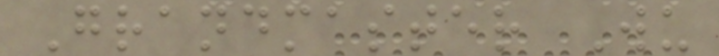Grandmaster Wu
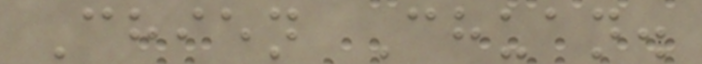Chien Chuan.
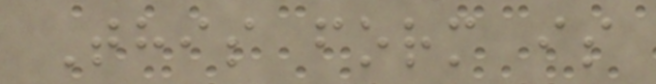This form is
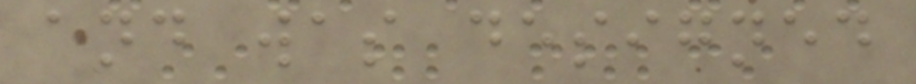and was designed
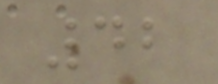42
